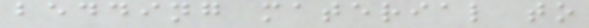bedding material to
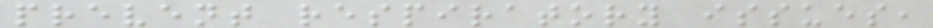prevent respiratory issues,
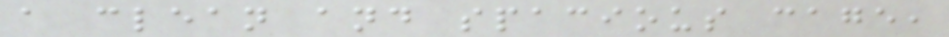a clean and spacious cage,
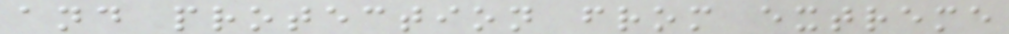and protection from extreme
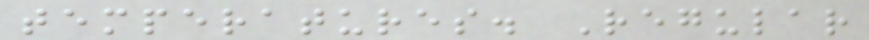temperatures. Regular
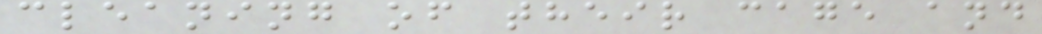cleaning of their cage and
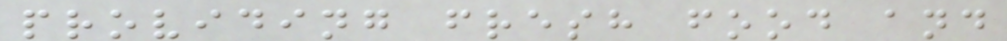providing fresh food and
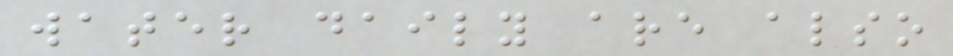water daily are also
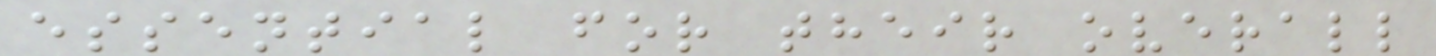essential for their overall
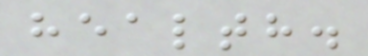health.
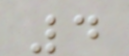4
